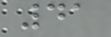41
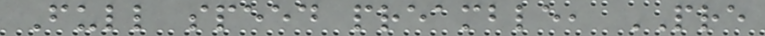Full speed preamble, PRE
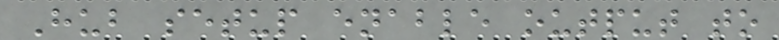Hub setup enable output to
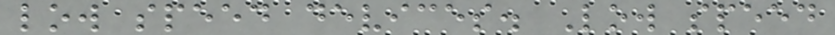low speed devices. Low speed
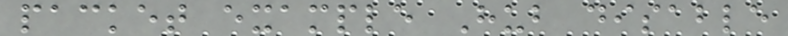packet example Hub disable
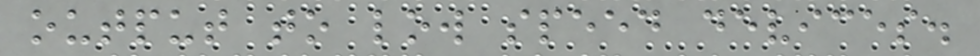output to low speed devices.
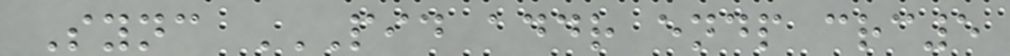Sync PID ADDR ENDP CRC5
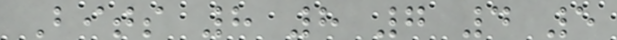Bits 8 8 7 4 5
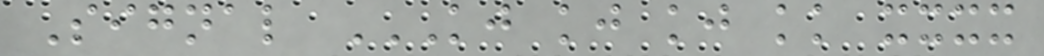Signal KJ KJ KJ KK XXXX
